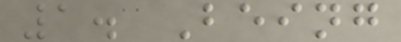1. Being
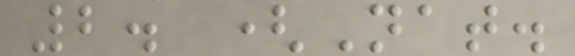2. (Nat.
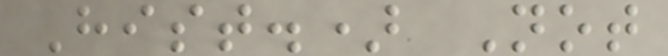Hist.) Not
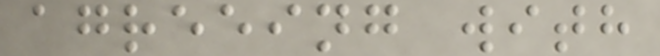agreeing with
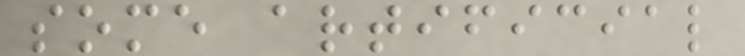some artificial
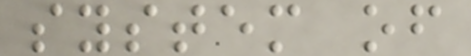system of
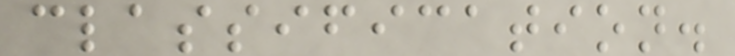classification.
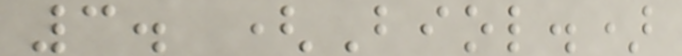3. (Biol.)
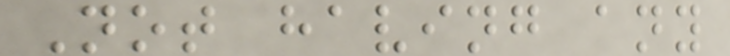Not having any
